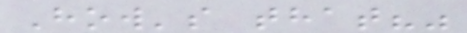How's that?"
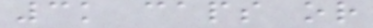3k caps or
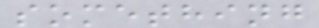something
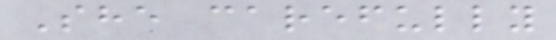She carefully
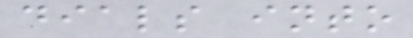dials into
